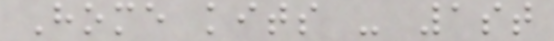Home kits - 1st
